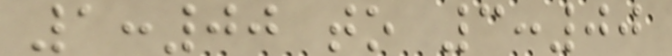1:00 to 3:00
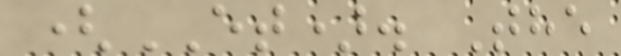(ET). The
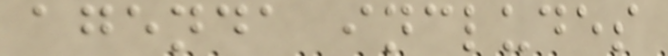agenda includes
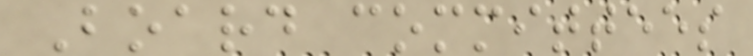Board committees
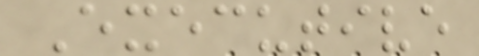Executive
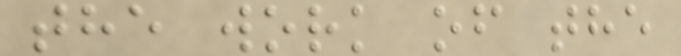the work of the
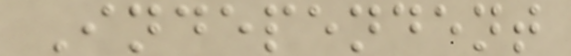Independent
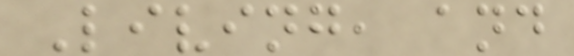Living, and
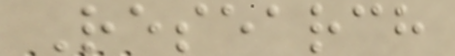Research
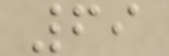69
